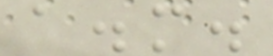a.m.
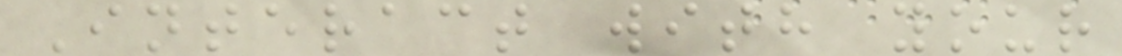Interact with your
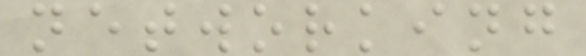networking
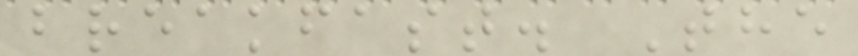breakfast. The
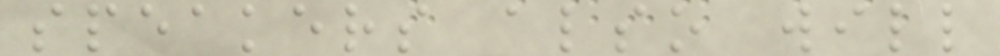speakers also will
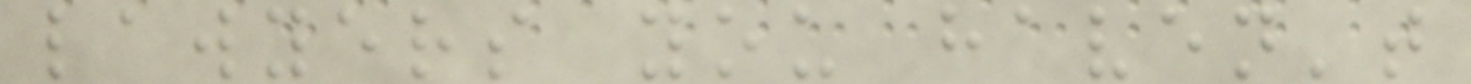lawyers you haven't
